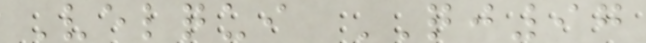Velqui QJ97
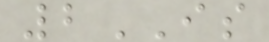2IS
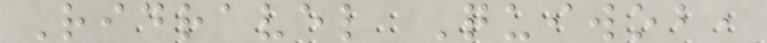Ridravel Quiwob,
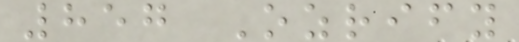857 Ozrify
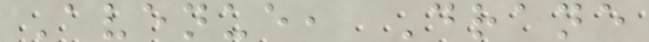Avenue, Drane
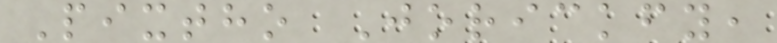Pixtho Jorickfy,
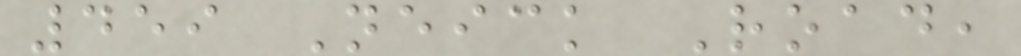459 Neick Road,
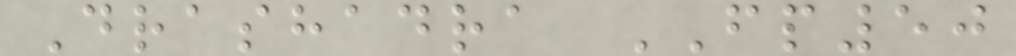Drashadra FP50
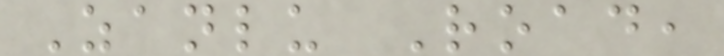Zanlu Road,
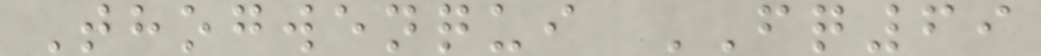Thogwenqui FQ69
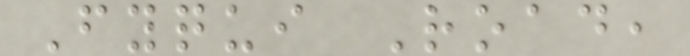Fyqui Road,
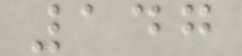147
